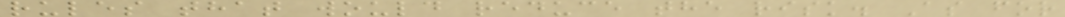rules that would reduce the risk. As for
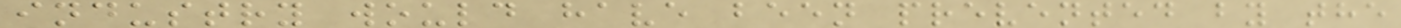industry would have been prevented by the
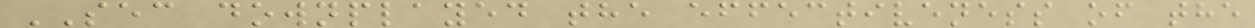SEC downplayed the effectiveness of the
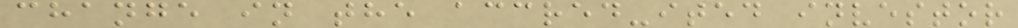change in the accred-ited investor
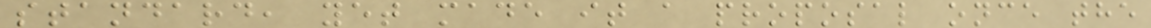standard, yet made it a proposal once the
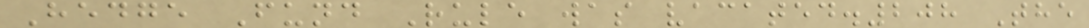Hedge Fund Rule was vacated.208 The
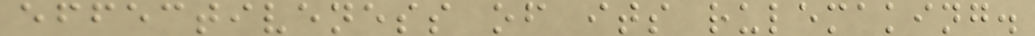effectiveness of its rulemaking.
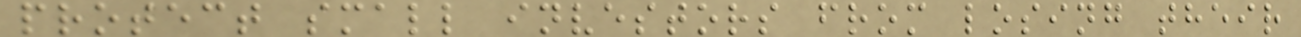protect small investors from losing their
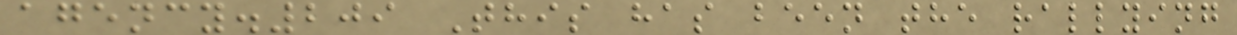agency.209 This has been the rallying
